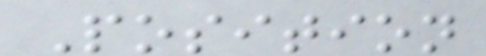Position
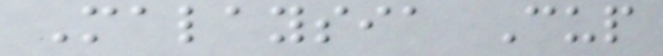Malaysia Cup
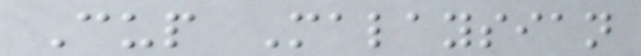Cup Malaysian
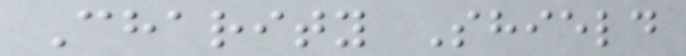Charity Shield
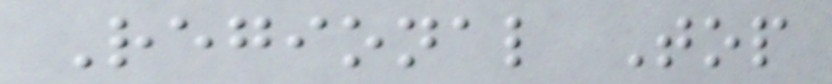Regional Top
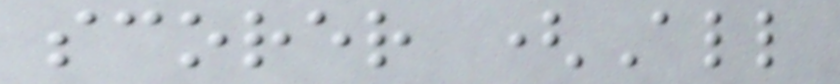scorer (All
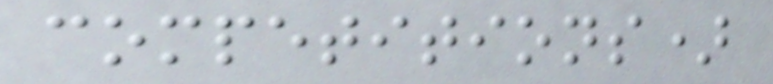competitions)
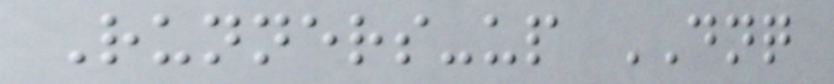Runners-up DNQ
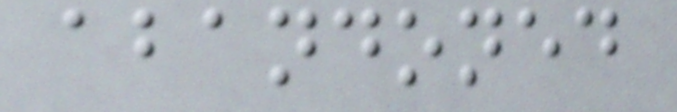abandoned
